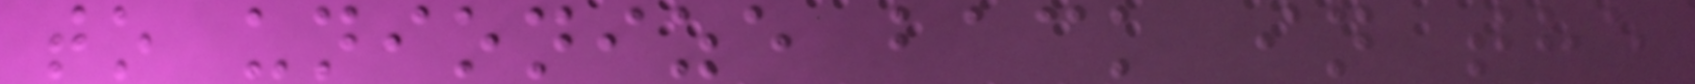to unionize back in the
